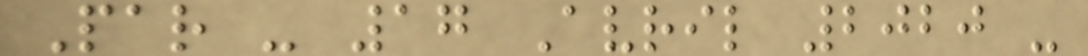Par - 17 Avril 2020 -
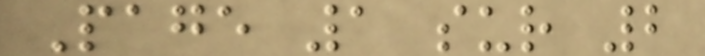Page 1 sur 2
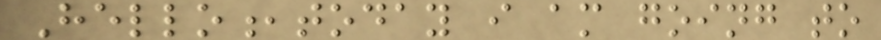Hello,today i am going to
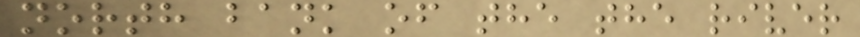north bank of the the river
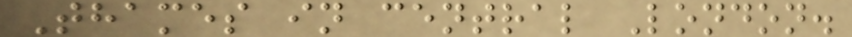Thames in central London.
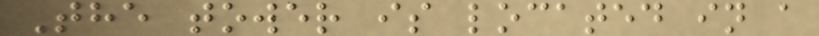The tower is located in a
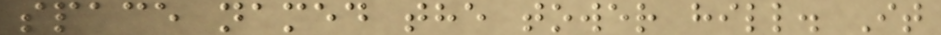space named the tower hill. It
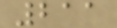211
